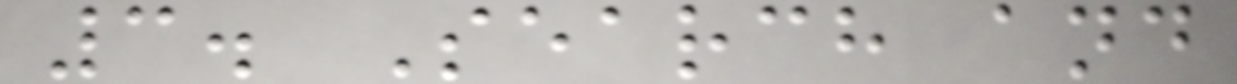3. Search and
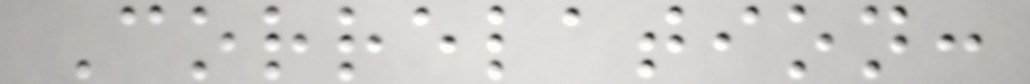Correlation:
